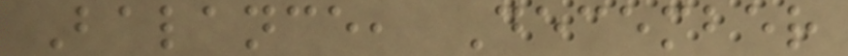Balance, December
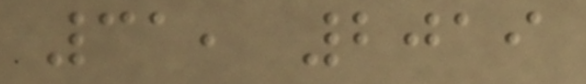31, 2019
